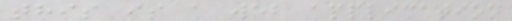this is a web application
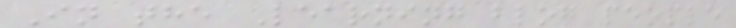In the Learning blog people
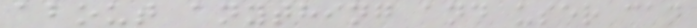about anything and user can
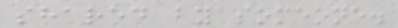shared by someone.
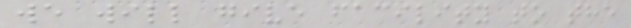we will give facility to the
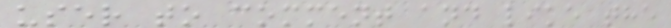user to comment and like the
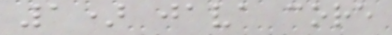1) java core
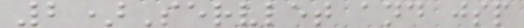2)Servlet and jsp
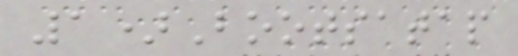1)Bootsatap
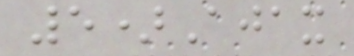5)Ajax
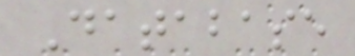Database
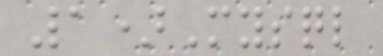1)Mysql
